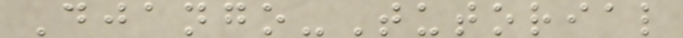Django-Tutorial
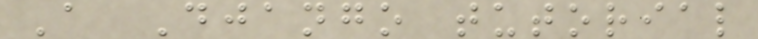A Django tutorial
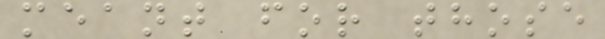meant for those
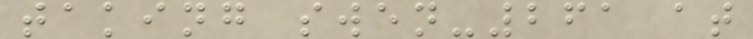taking swen-261 at
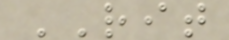RIT
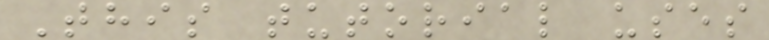This tutorial uses
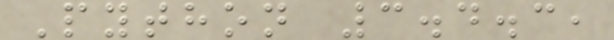Python 3.4.3,
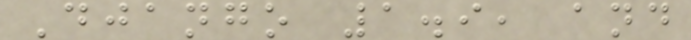Django 1.9, and
